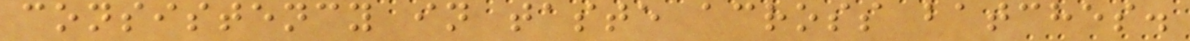consistency in taste across batches.
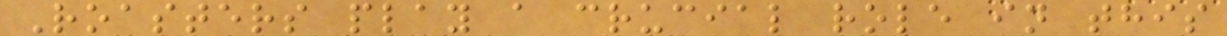Roasters play a crucial role in this
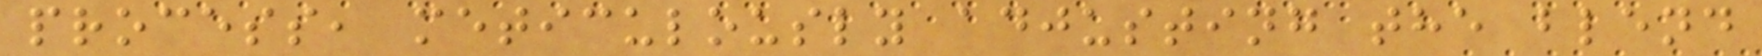process, meticulously adjusting the blend
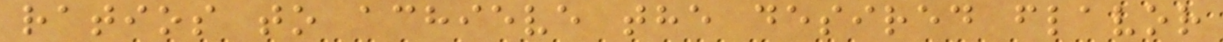ratios to achieve the desired flavor
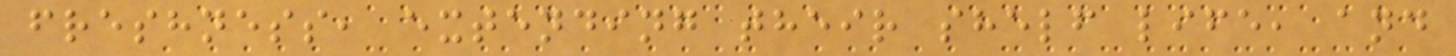freshness, extending their shelf life, and
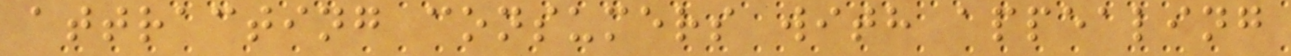attracting consumers with appealing
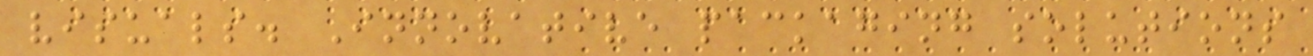visuals. Innovative packaging solutions
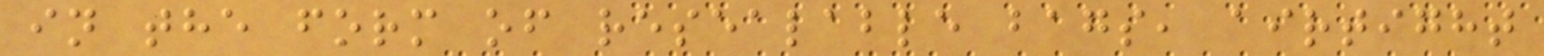in the form of resealable bags, airtight
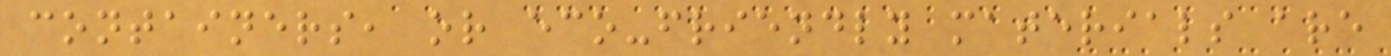containers, or eco-friendly materials are
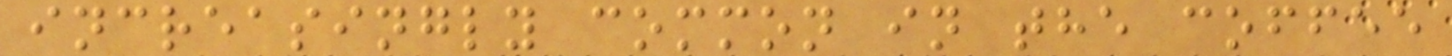increasingly common in the coffee
